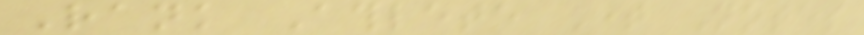Rank Athlete Time Notes
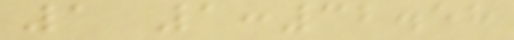1 1:32.58
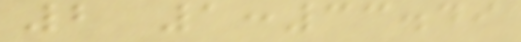2 1:33.49
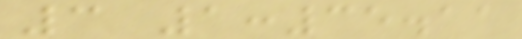3 1:35.11
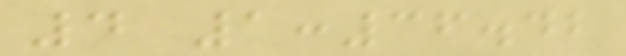4 1:36.42
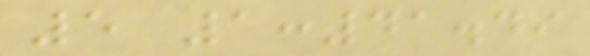5 1:41.49
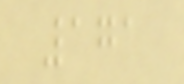171
